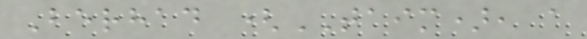Berhad (TAIM), a
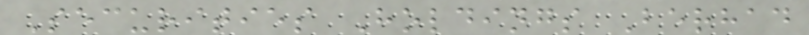Securities Holdings Berhad
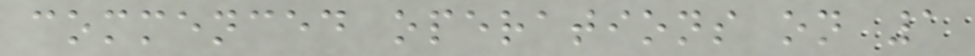commenced operations on 1
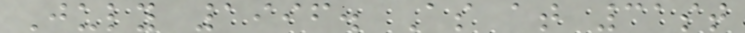July 1996. As at 31st
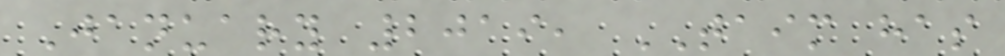January 2019, TAIM has
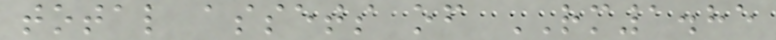total assets of RM1.85
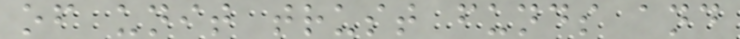of unit trust funds and
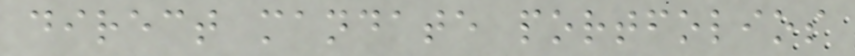direct mandate portfolios
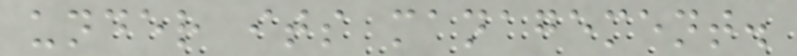under its management.
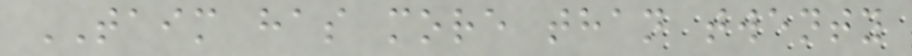TAIM has more than twenty
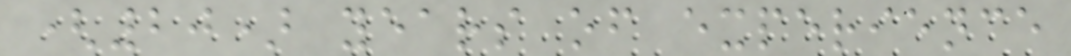(20) years of experience
